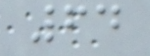64
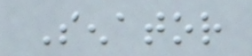Senator
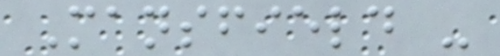Mansfield -
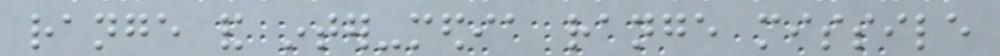range and inter-media range missile
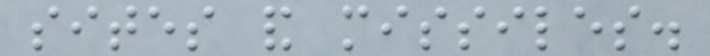sites and missiles.
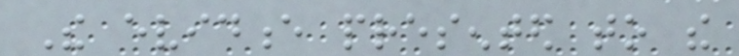The evidence presented to the
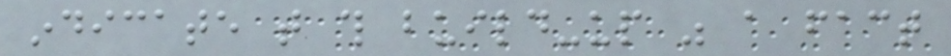indicate that this build-up was a fact
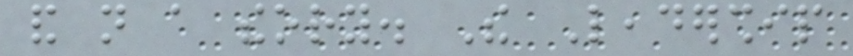and not a theory. The Leadership
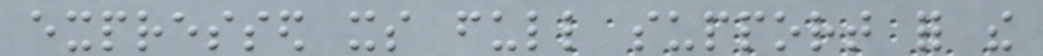expressed its full support for the
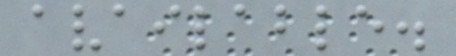available.
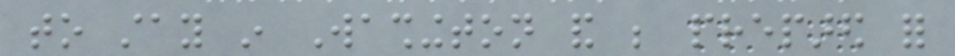to stay in Washington and be prepared for
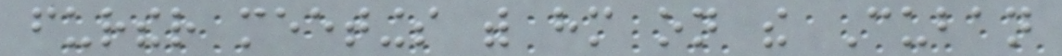further meetings with him on the Cuban
